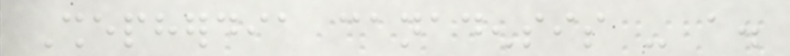Shepherdia canadensis - a.
